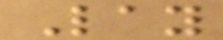Lay
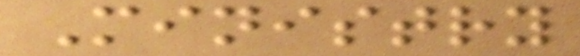Ministry
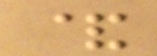&
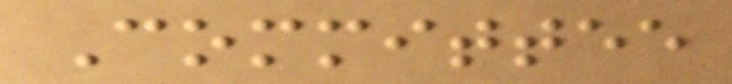Committee
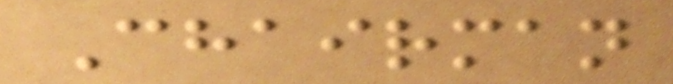Chairman
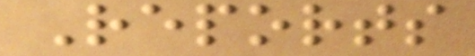Reports
